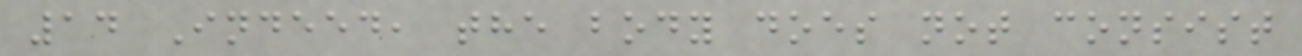14 Indeed, the body does not consist
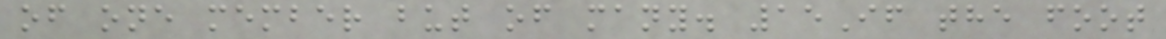of one member but of many. 15If the foot
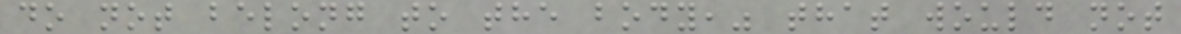do not belong to the body," that would not
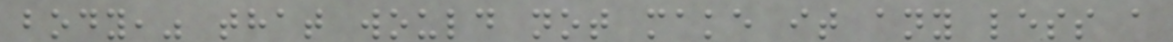body," that would not make it any less a
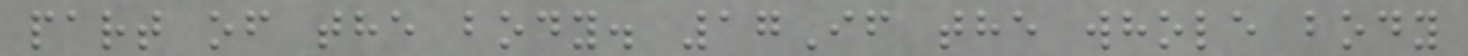part of the body. 17If the whole body
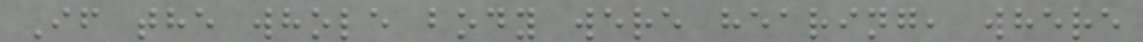If the whole body were hearing, where
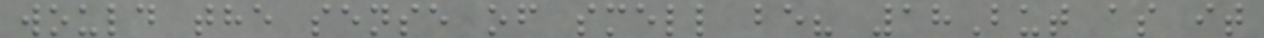would the sense of smell be? 18But as it
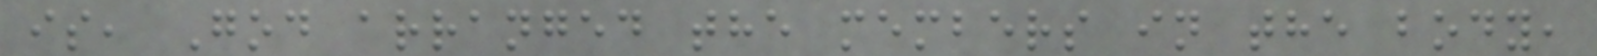is, God arranged the members in the body,
